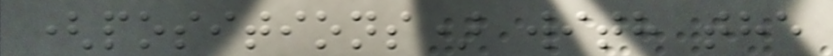(positions) with the
